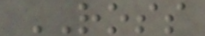ROSS
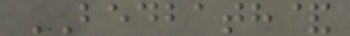BEDBATH&
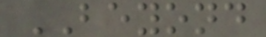BEYOND
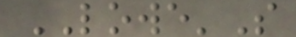LOWE'S
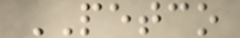PETCO
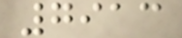7913
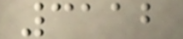3112
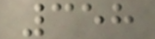358
